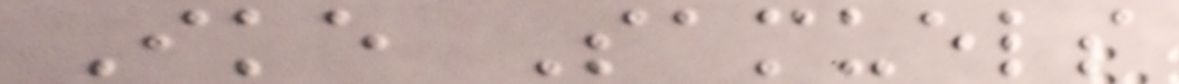Ike Samuels
